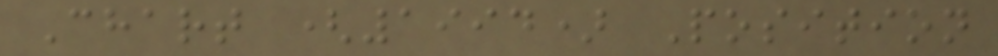Chart (1994) Position
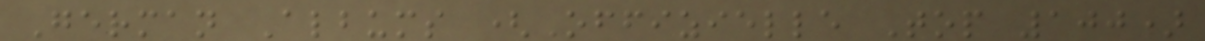German Albums (Offizielle Top 100)
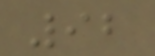92
